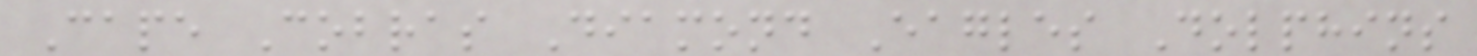Cape Cobras Diamond Eagles Dolphins
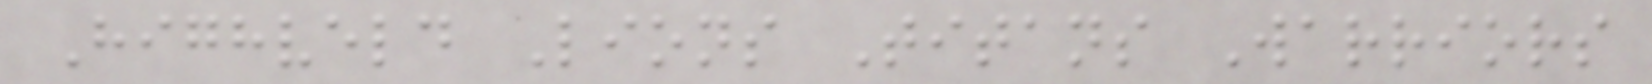Highveld Lions Titans Warriors
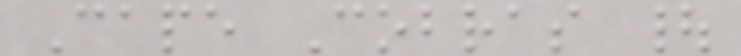Cape Cobras |
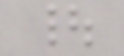|
